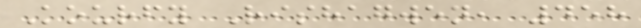Kourfy Rishagwen, 458
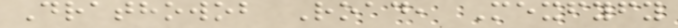Drathowob Road, Mexfyfy
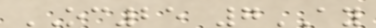OC25 7AY
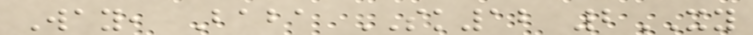Way, Baba SK12 2XY
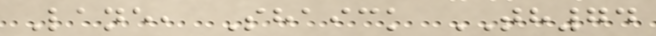Lane, Shaick TH74
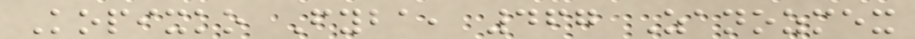Kopixko Fyba, 467 Zanozmex
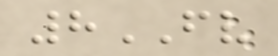8FV
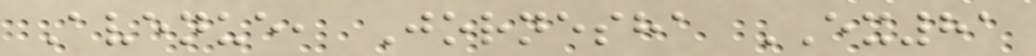Avenue, Jornesha EX81
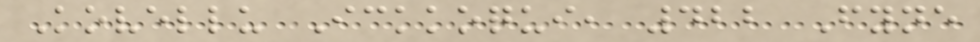Kovellu Ickkoqui, 422 Fyne
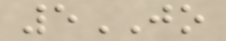5JO
